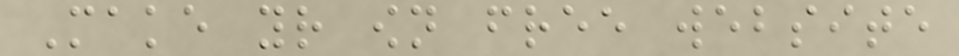Make your own free website
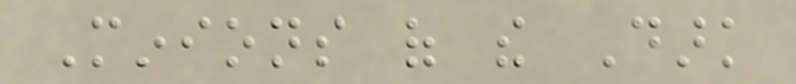Minions of the Dark
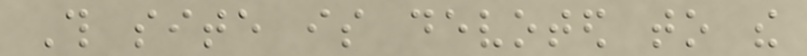This site is devoted to the
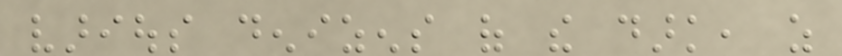various denizens of the dark, as
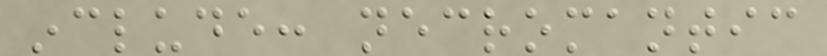include: necromantic
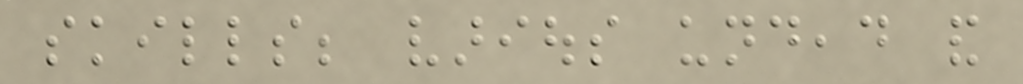skills; various undead and
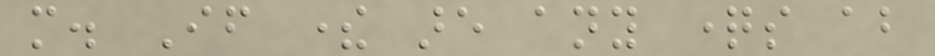more. If there are any questions about
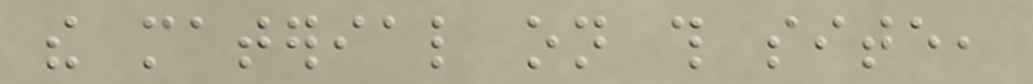the material on this site,
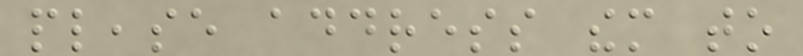please address them to
